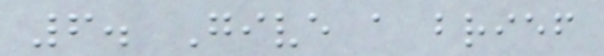6. Give a brief
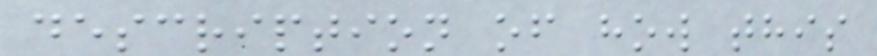description of how this
